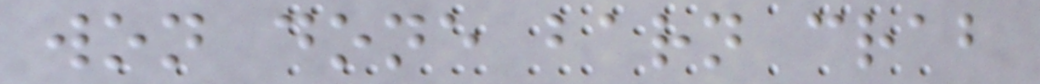won done barn crab
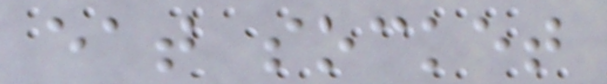eat socket
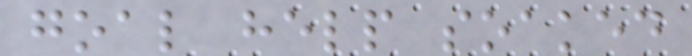goal help soaked
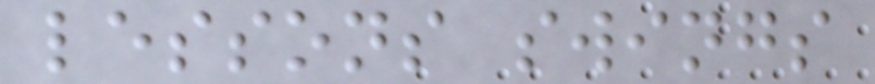lessons swings
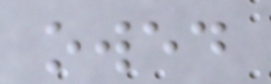owed
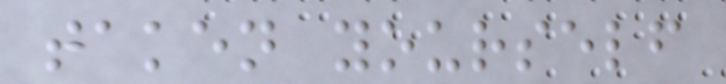taken yourself
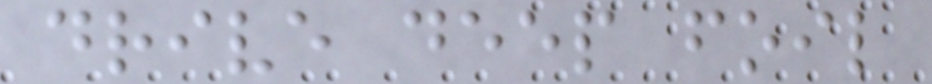drive deep foil
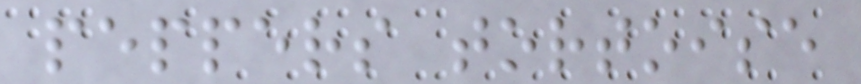peppers tortoise
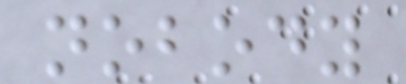nobody
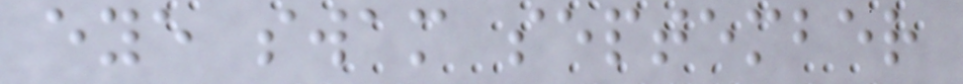eye swam september
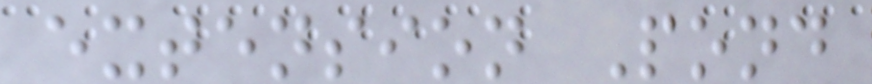extension Pond
